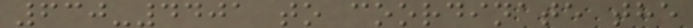630-4401 to coordinate the
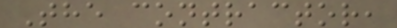The contractor,
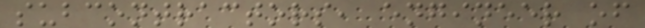subcontractors, engineer of
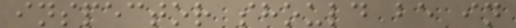inspector should be in
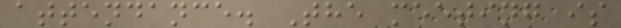attendance. The meeting is
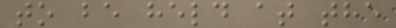to be held at the
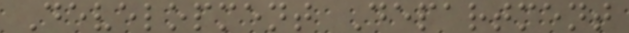Development Department
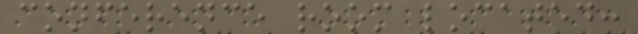conference room located:
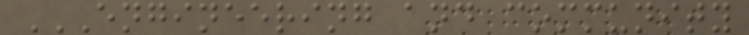ENGINEERING AND COMMUNITY
